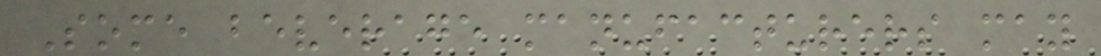Some beverage manufacturers may
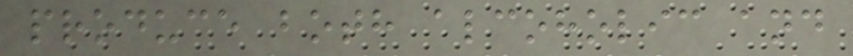produce both alcoholic and
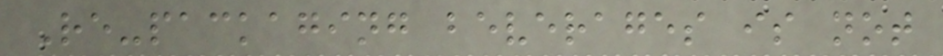Re-packaging beverages is not
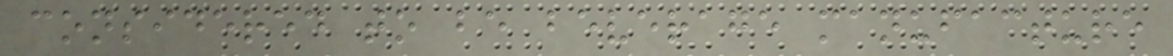considered to be beverage manufacture
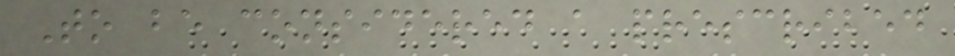To be considered a prescribed
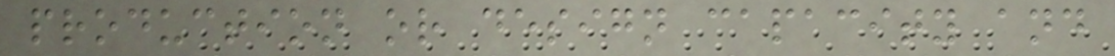production or design capacity and
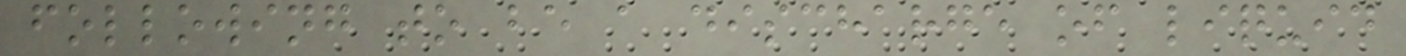following to be a discharge of liquid
